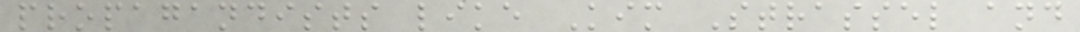propagandists like Kim Strassel and
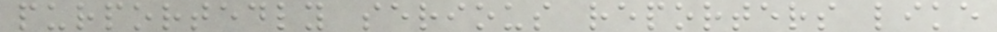purportedly serious reporters like
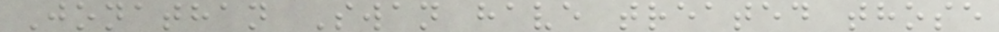Jonathan Swan have treated those
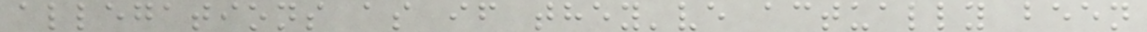allegations as if they've actually been
